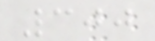300
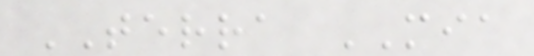TERRA MIA
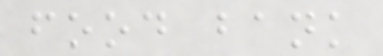food bank
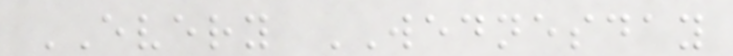EVERY WEDNESDAY
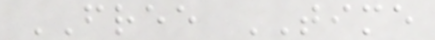FREE TIME
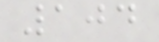104
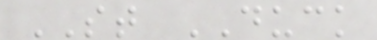ST DUCK
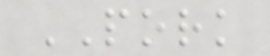PORK
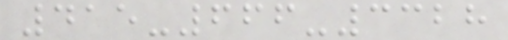415-666-3328
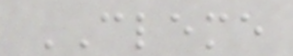CLEME
